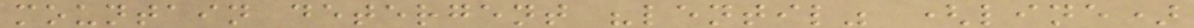mountain detergent "lentil" (line)
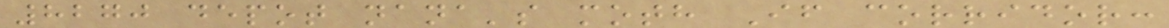8270 depot nana's moth If corridor:
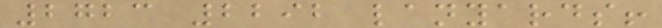2723 2292 lanyards!
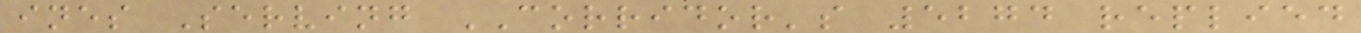ines Serving CORRIDOR's 5274 replied
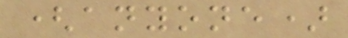(anyone)
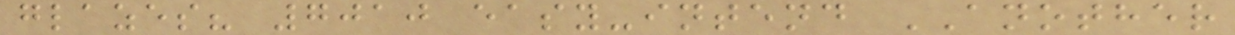glazes? 7010 easy-intend ANOTHER
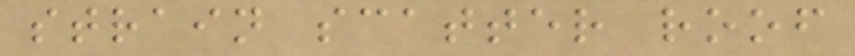strain scatter roof
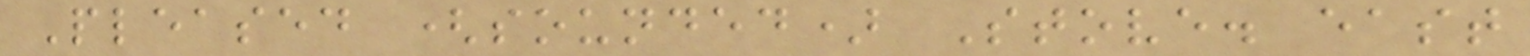Pleased (sounded) Stove. east
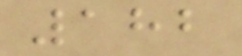182
